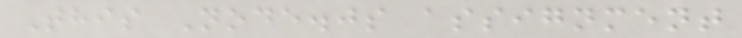This Node.js assignment
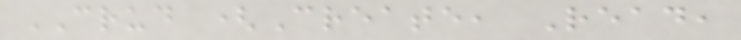CRUD (Create, Read,
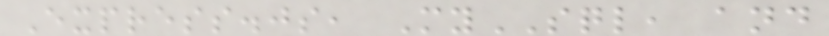Express.js, MySQL, and
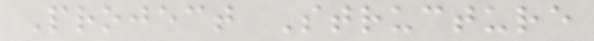Project Structure
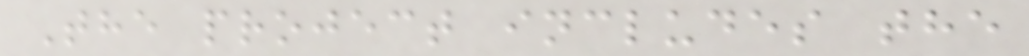The project includes the
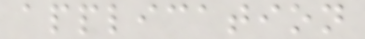application
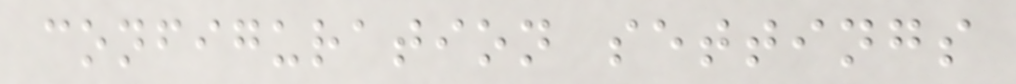configuration settings
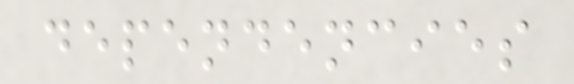dependencies
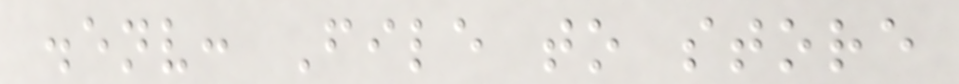.env: File to store
